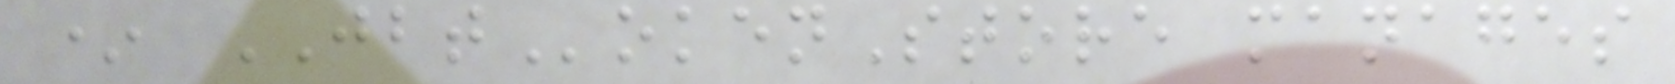* JBTokenStore manages
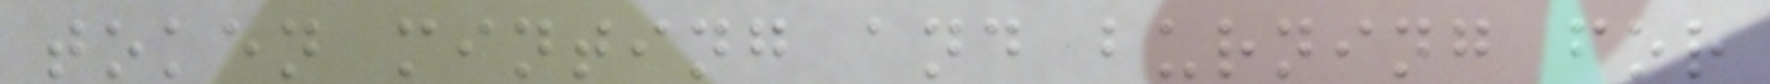token minting and burning for
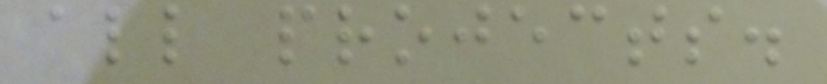all projects.
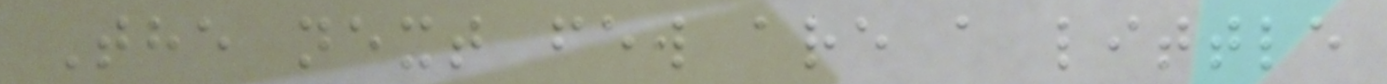The next few are a little
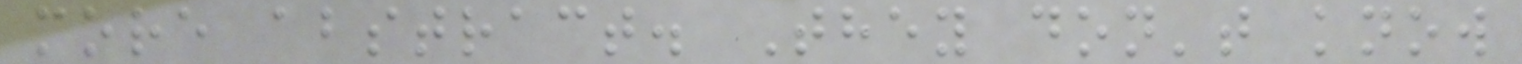more abstract. They don't know
